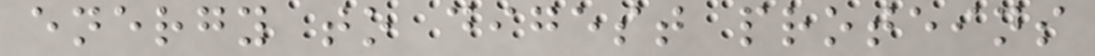energy to digest proteins
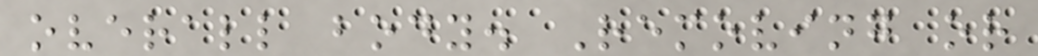overall body. Removing or
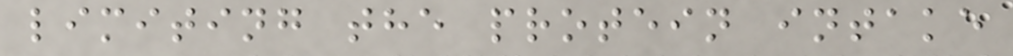limiting the protein intake
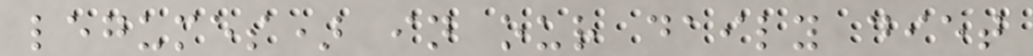legumes) in our daily diet
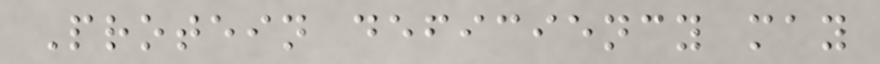Protein deficiency may
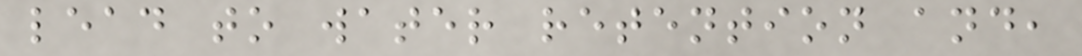lead to water retention and,
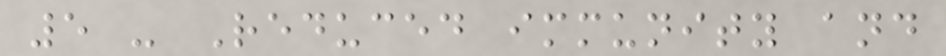5 - Reduced immunity and
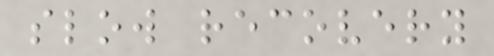slow recovery
